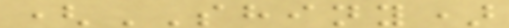(SHINY)
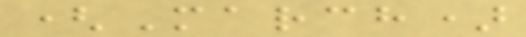(March)
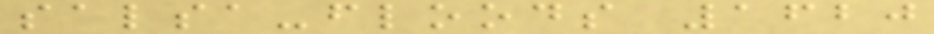salsa-floods 1620
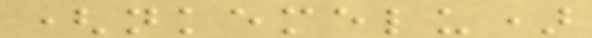(nkemelu)
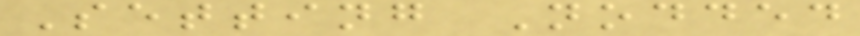Setting Nodded
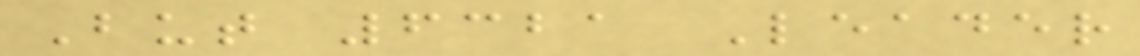But 6321 Leader
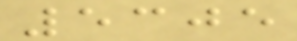5305
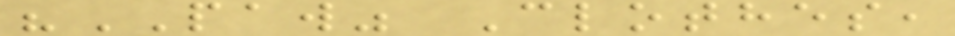"PAW" Clothes,
